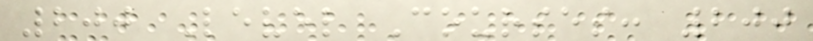200 Level Courses: 200
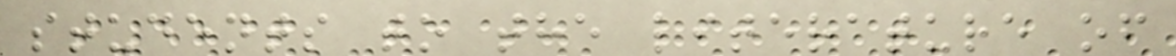students to the literature of
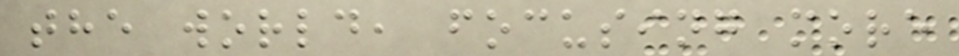the world, focusing more
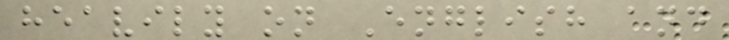heavily on English and
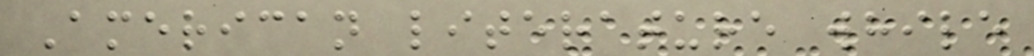American literature while
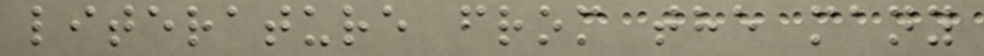literature from the many
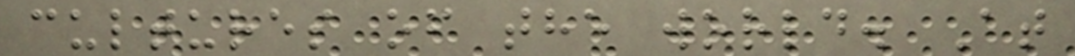cultures of the world. At
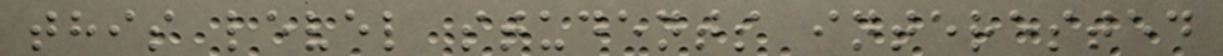this level students interested
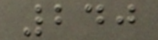240
